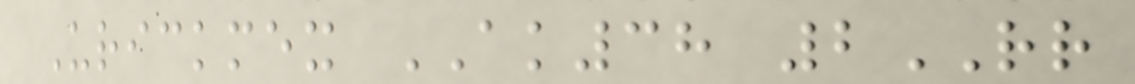Urickmex AK38 2RR
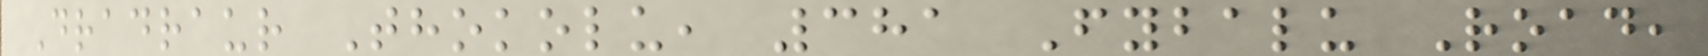Dradraur Thokolu, 381 Fybalu Road,
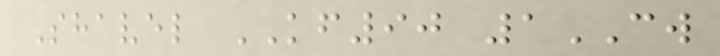Shavel KF90 1CW
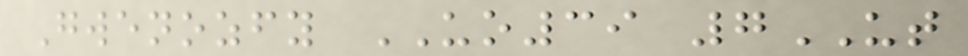Gwenozfy UO39 7UT
